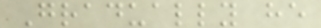Gradually he
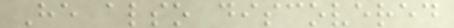He also discovered
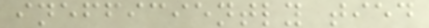inefficiently tied
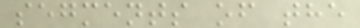segments of the
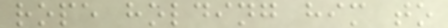rope holding him to
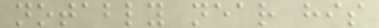notably near his
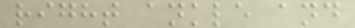right ankle and
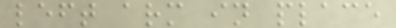left arm in place
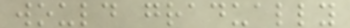would gradually
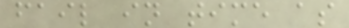fail in time as
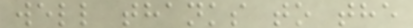well thanks to the
